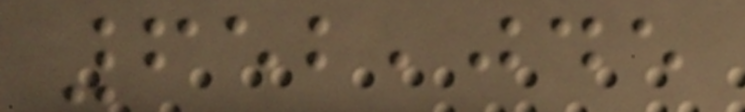652,045
